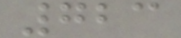723
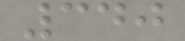340
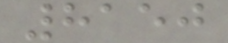8150
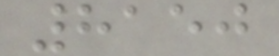8150
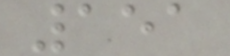151
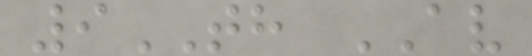9TH AV
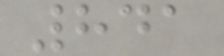841
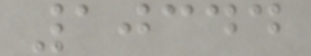10344
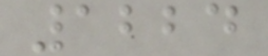1224
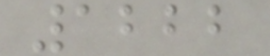1222
